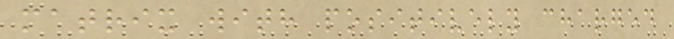matrix with positively charged
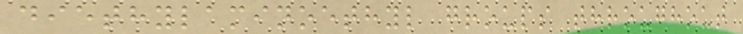diethylaminoethyl groups throughout
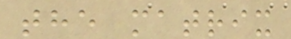the matrix
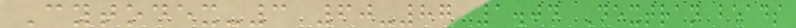Cytodex-3 60-87 1.04 Dextran beads
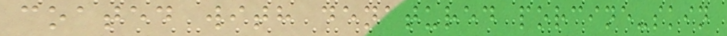coated with denatured porcine-skin
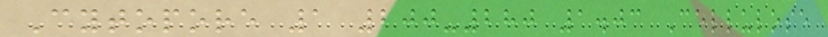Cytopore 1 200-280 1.03 Cellulose
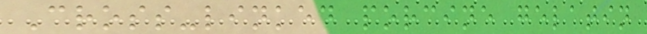Cross-linked porcine gelatin
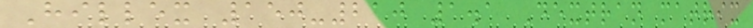Hillex 150-210 1.1 Dextran matrix
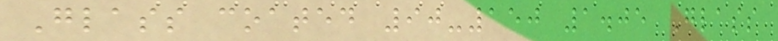Glass coated 90-150 1.05 Glass
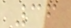36
